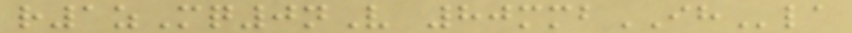r1zMq0nV 80mmbIHla
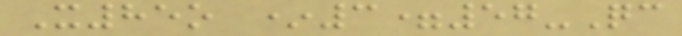X85o *3=57-Qc
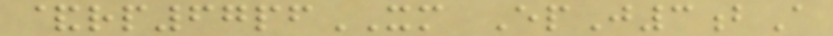&rp67pfXM EpJ3bA
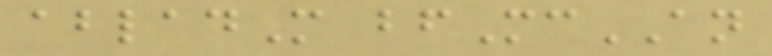abladM bfMcAN
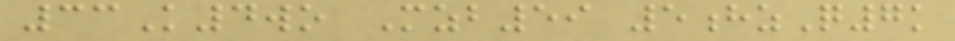33K4wo Mzb59 5hzQ7k
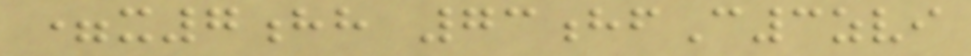=x7hh 73hfC3zvi
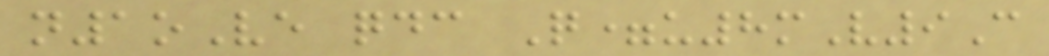n1oVe qdc Q=u8mV9C
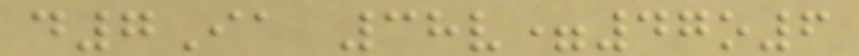d7Ia 38v=47o6
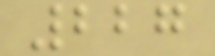227
